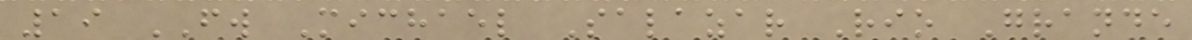19 FW Michael Salazar Rio Grande
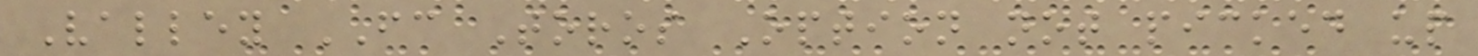Valley FC Toros Option not picked up
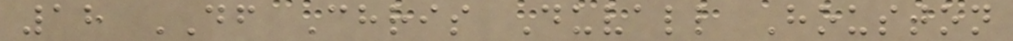18 DF Chris Duvall Houston
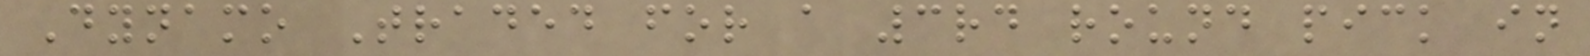Dynamo Traded for a 3rd round pick in
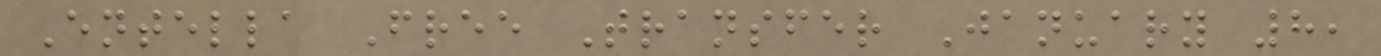Entella Free Transfer January 8,
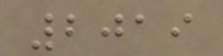2019
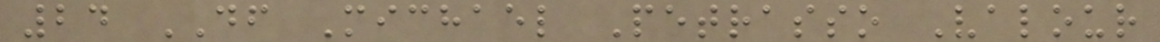24 DF Michael Petrasso Valour
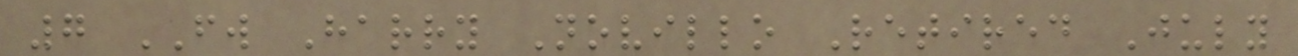7 FW Harry Novillo Retired July
